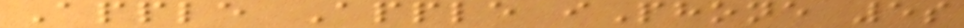Apple Apple iPhone 5s
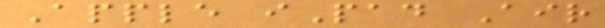Apple iPad Air
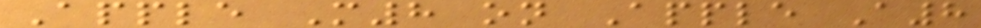Apple M8 on Apple A8
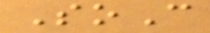SoC
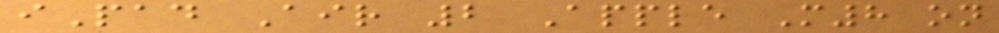iPad Air 2 Apple M8 on
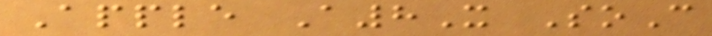Apple A8X SoC
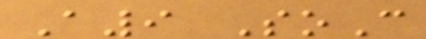A9 SoC
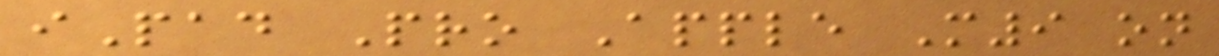iPad Pro Apple M9 on
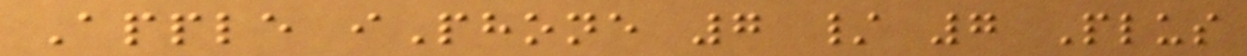Apple iPhone 7 / 7 Plus
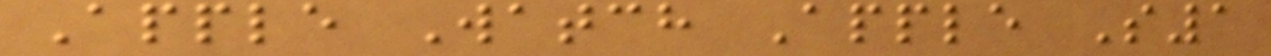Apple Watch Apple S1
